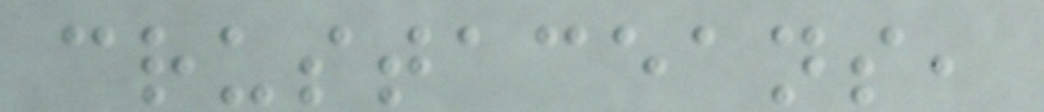crustaceans,
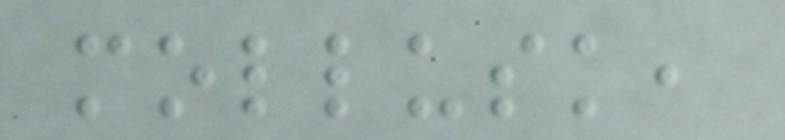mollusk,
